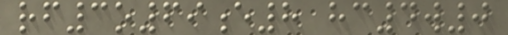rf3o69e8 hc4w0
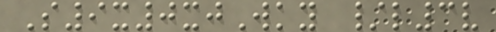S9x0xjWky /l3v
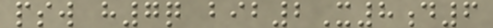psw h7q bib2X8d6
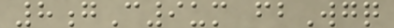8gC9um fbWgq
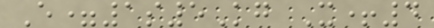E=1s5Kg X+4
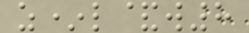z*l&w8
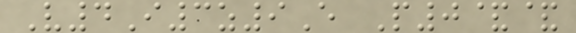V4I3z9E P0&&
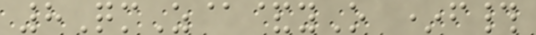8QmZ@&yO *f#
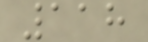118
